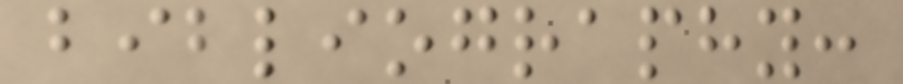bibliography:
